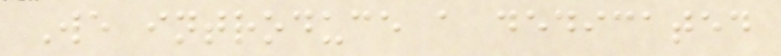We introduce a dedicated
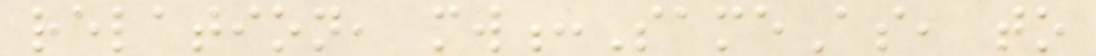relation, mw:SameAs, to
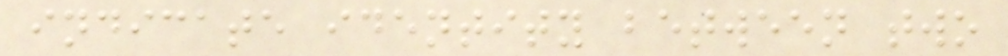indicate identity between two
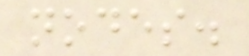nodes.
